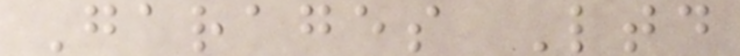Garages Ltd
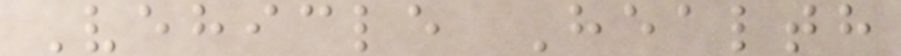Vehicle Health
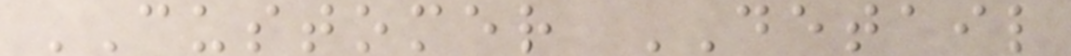CUSTOMER DETAIL
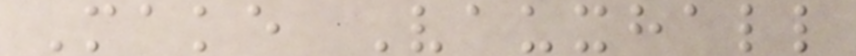Make Vauxhall
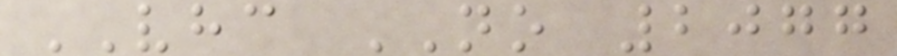VHC NO 2077
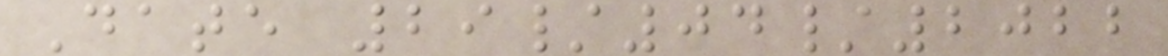Date 29/04/2022
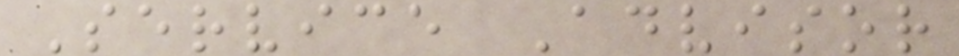Service Advisor
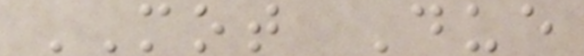MOT Due
